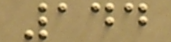144
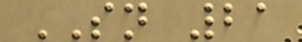SN 21
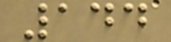144
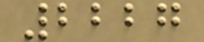2227
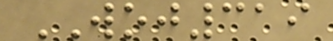WOJ319
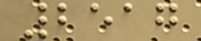2517
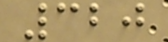320
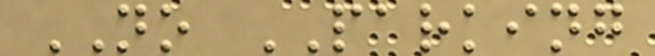NO PARKING
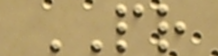PR
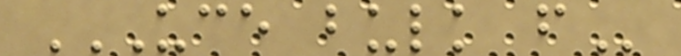UCE BULK F
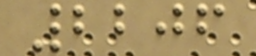2206
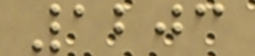1203
